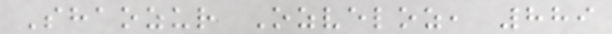Shaozur Ozveloz, 889
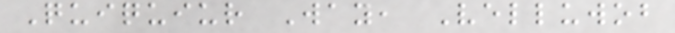Quiquiur Way, Velluwob
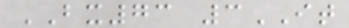BX73 3IT
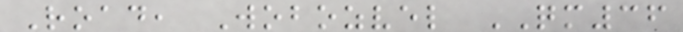Road, Wobozvel QM36
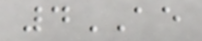4AE
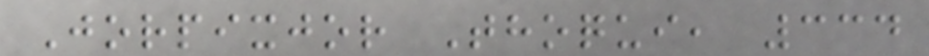Jorpixjor Thoqui, 334
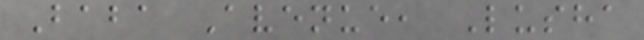Baba Avenue, Lusha
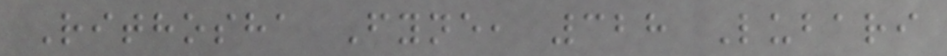Rithosha Fyne, 328 Lubari
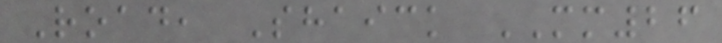Road, Shaick MM26
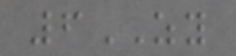6ZY
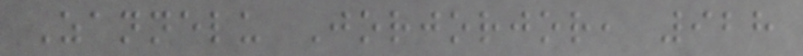Zannelu Jorjorjor, 928
